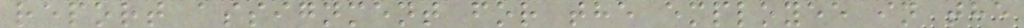report assignment for the employee in the
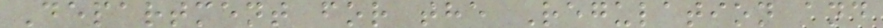Department for the Regulation and
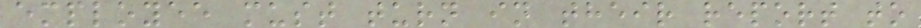employee must turn in their report to
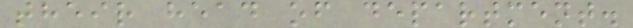their head of department.
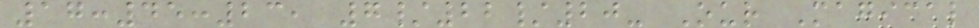17:45:23, 7/22/20- Our Magical
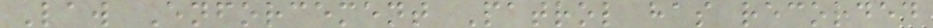Law Enforcement Patrol has recorded
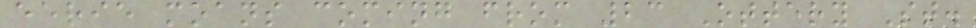eerie moans coming from 23 Ottery St.
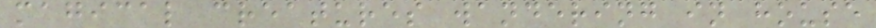magical creatures wandering in house
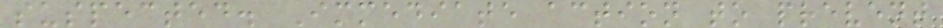suspected. Immediate action to prevent
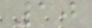10
